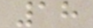18
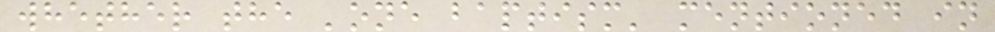whether the 'one baptism' mentioned in
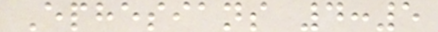Ephesians 4:5
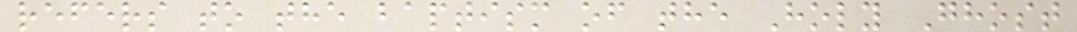refers to the baptism of the Holy Ghost
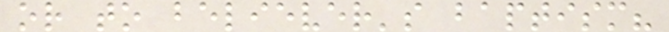or to believer's baptism?
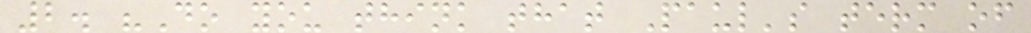2. "Do you think that Paul's term of
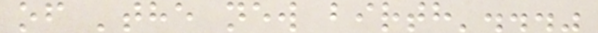of 'the new birth'..."
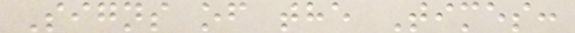Signs of the Times:
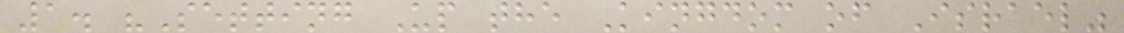1. "Setting Up the Kingdom of Israel"
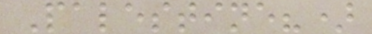Palestine?)
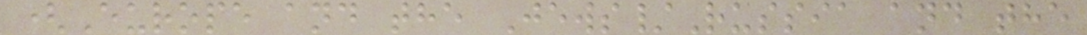(Europe and the Jews/Russia and the
